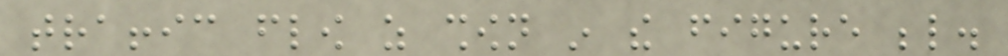traffic flow as shown in the figure below.
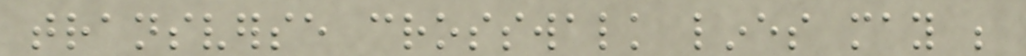transverse crosswalk lines may be
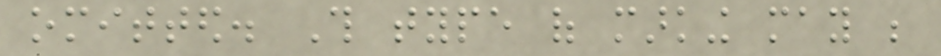omitted. This type of marking may be
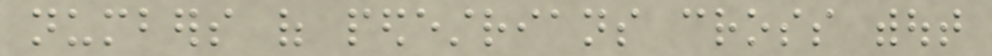numbers of pedestrians cross without
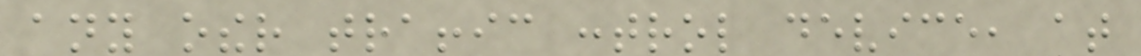any other traffic control device, at
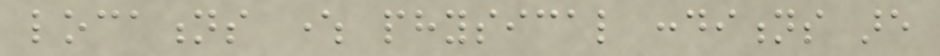locations where physical conditions are
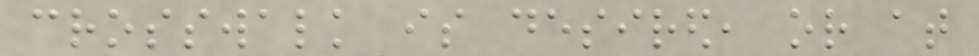crosswalk is desired, or at
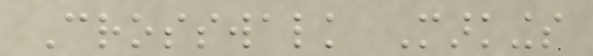Crosswalk Markings
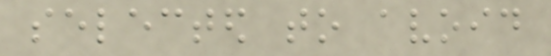selected to avoid
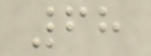68
